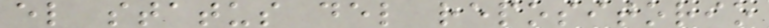el status del repositorio
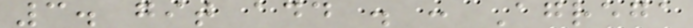3. git add . : Agrega
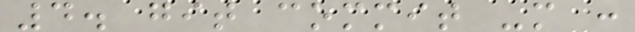4. git commit -m :
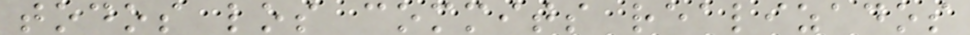todos los commits realizados
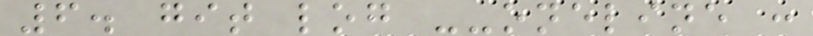6. git log --oneline :
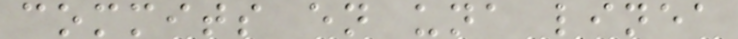commits en una linea
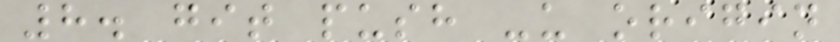8. git push -u origin
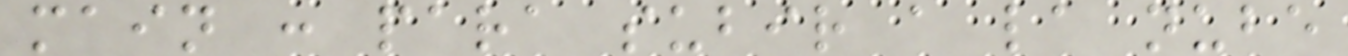main : para subir a la nube
